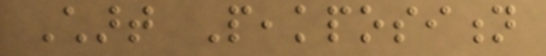Chart Peakposition
